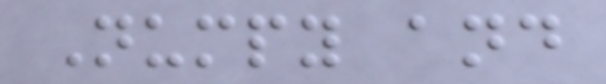Numpy and
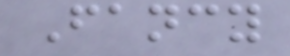Fancy
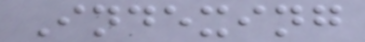Indexing
